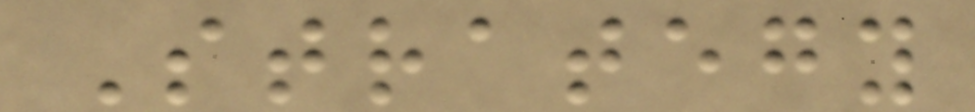Strategy
